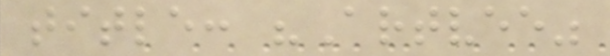title: "Artvee"
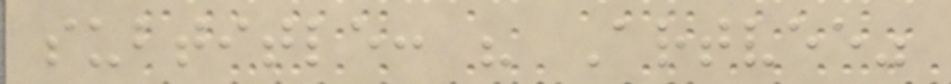subtitle: " Artvee"
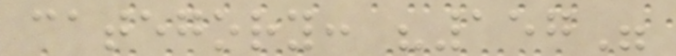category: "157"
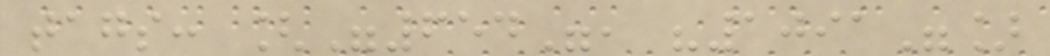tags: ["654", "1091"]
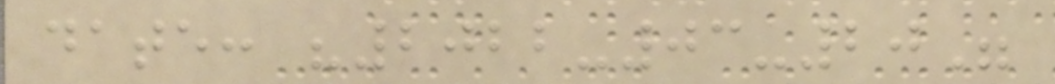date: "2022-03-20"
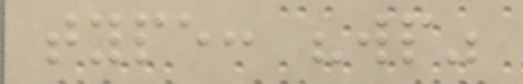type: "wp"
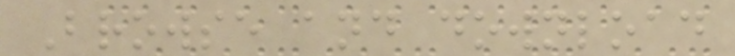Browse and download
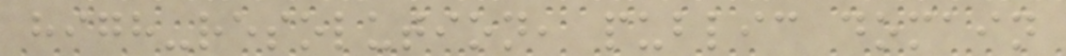high-resolution, public domain
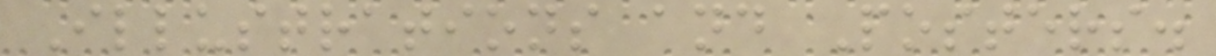Illustrations and Posters.
